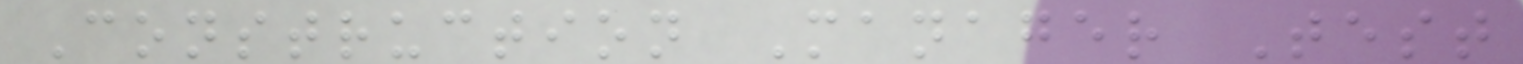Construction Manager Test
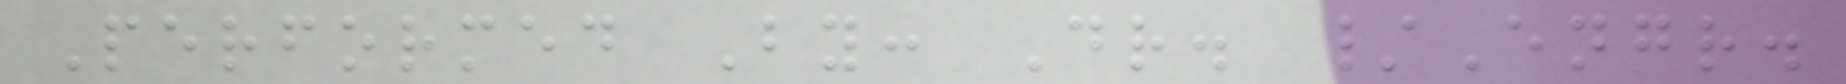Performed By: Dr. /Engr.
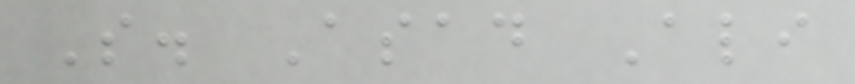S. Asad Ali
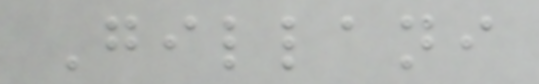Gillani
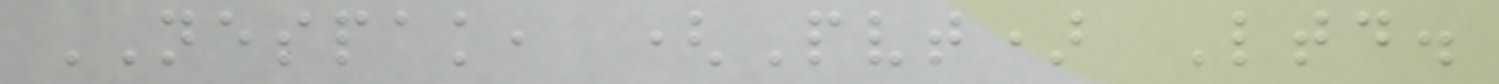NESPAK, (Pvt) Ltd.
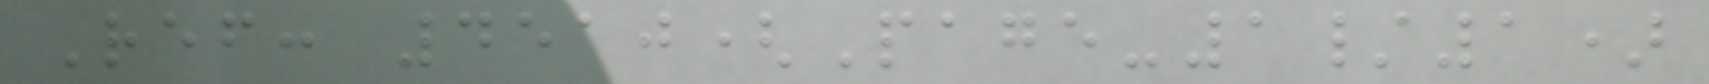Ref: 4510(Page-1/1)
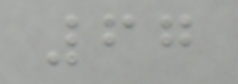67
